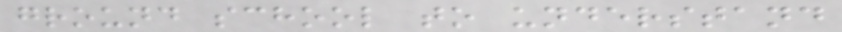ground school to understand
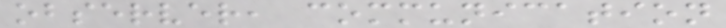observer, communication
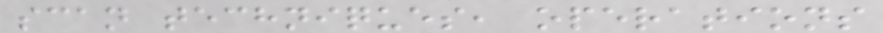scan techniques, operations
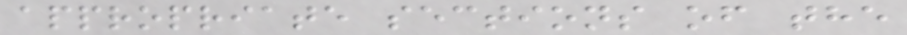appropriate sections of the
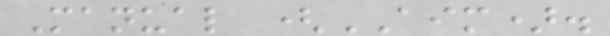Manual (AIM).
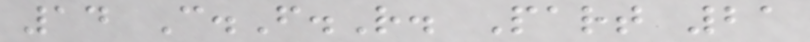14 C.F.R. Part 21
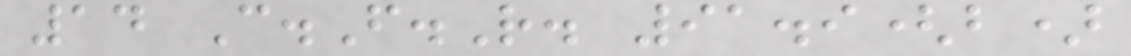14 C.F.R. 91.9(b)
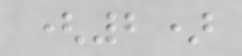(2)
